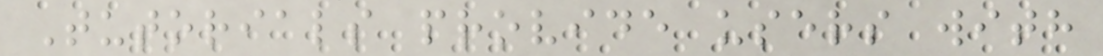Tutorials provide users with
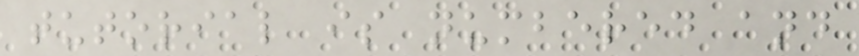tutorial is numbered and
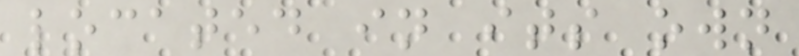located in its own
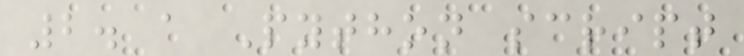2. a Python script
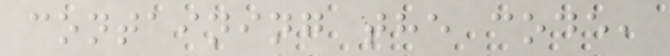containing the code,
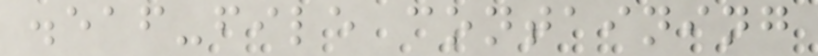.eaf-file containing
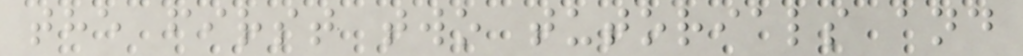the first two tutorials and
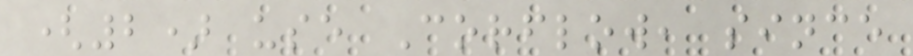(2) use Corflow, since
